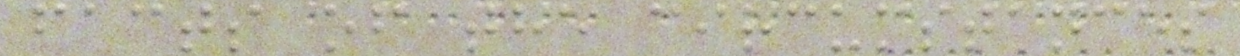facts of the circumstances
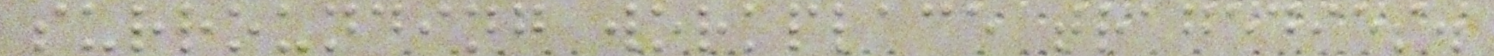surrounding workplace tragedies.
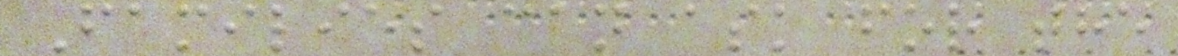Families can ask for the
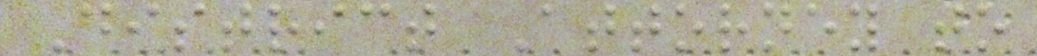District Attorney to
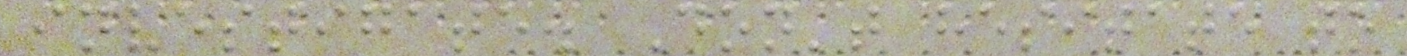investigate. Don't hesitate to
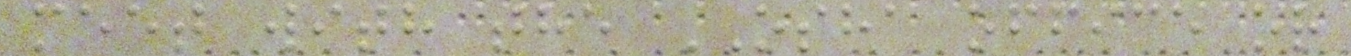meet with the OSHA office or
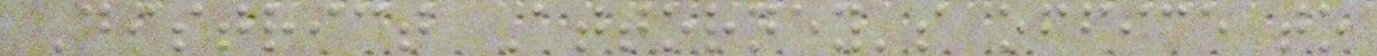District Attorney's office to
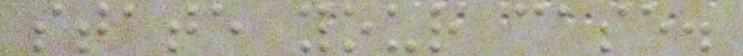state your case.
